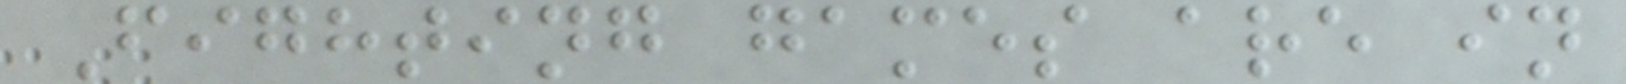Fighting games are in
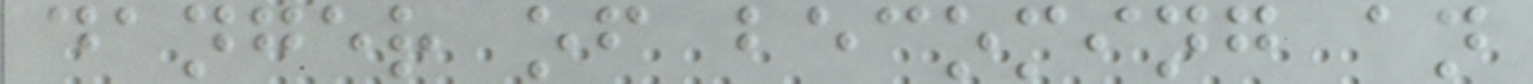danger of becoming an
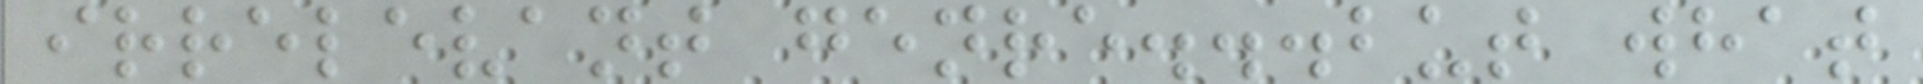irrelevant genre...but what
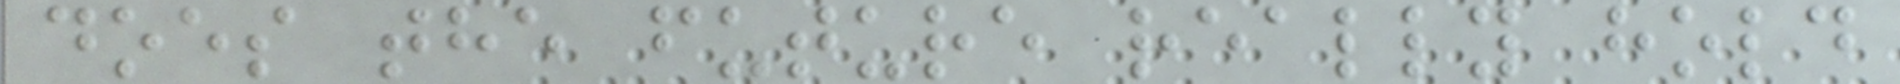does the future really hold
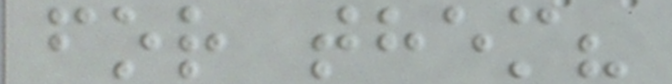for them?
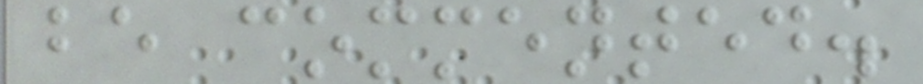be commented.
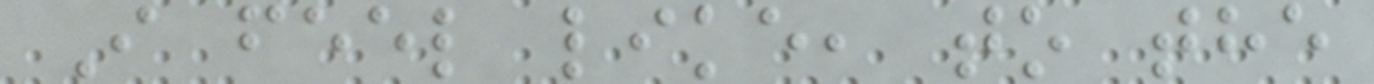I feel like, to the
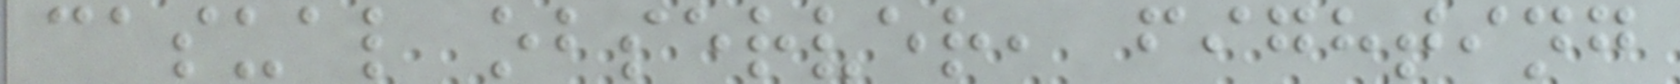casual observer, fighting
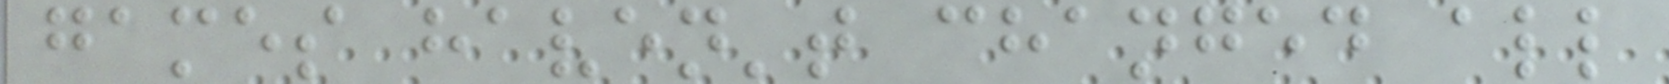games haven't changed all
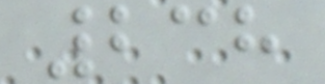238
